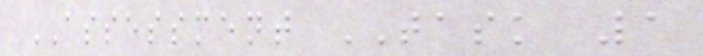ASSESSMENT TASK 1
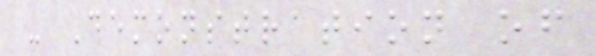- Demonstration of
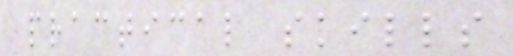practical skills
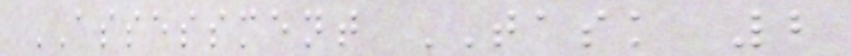ASSESSMENT TASK 2
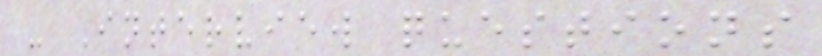- Interview questions
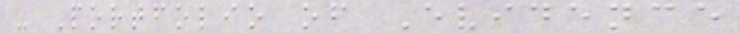- Portfolio of Evidence
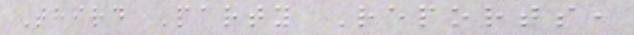Third Party Reports,
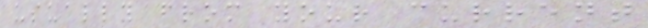usually from your current
